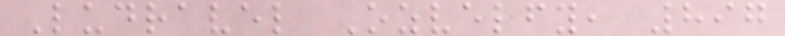Ludravel Ozvelfy, 897
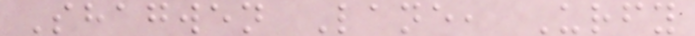Shagwen Lane, Urfy
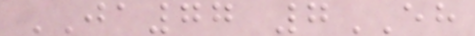JA77 7EH
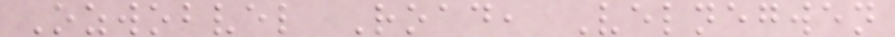Ozwobvel Road, Velnegwen
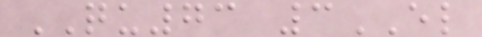QU73 3EL
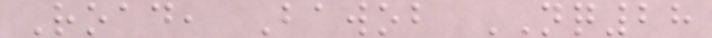Road, Bawob NQ28
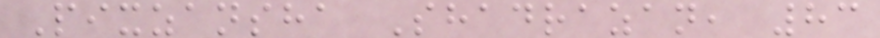Pixzansha Shadrazan, 83
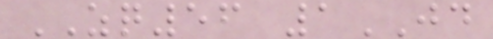ZQ56 1JD
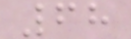68
